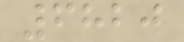6820
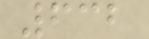632
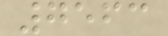7563
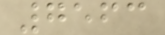7563
